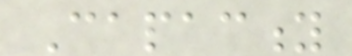Capacity
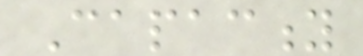Capacity
